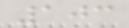103
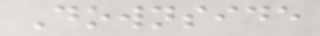Downside
